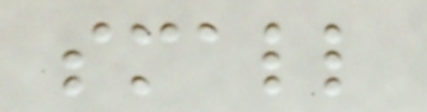small
